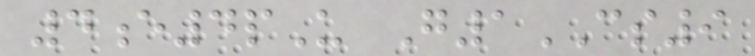4e4pU G1CS9
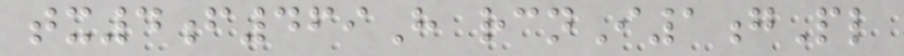tx4f469H rcnI1gPl
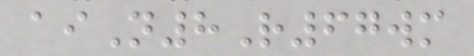aiN8R67wm
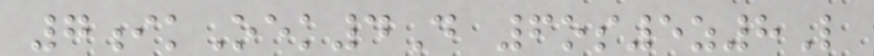7ikOek4D 6os5z8L
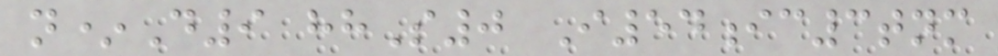n*D9 hhS0 I54ic3tnm
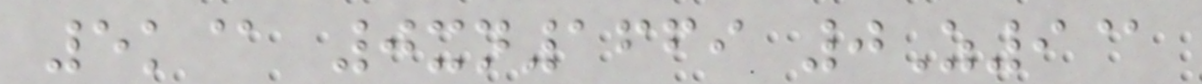5k@ 0xn1669 0Z9@
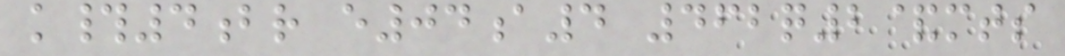k#4br e04a4 462q2&mts
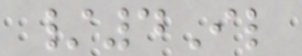/4Il
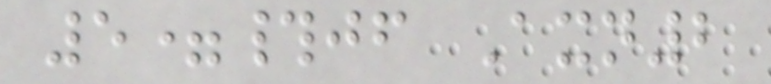5=#jf Axn2
